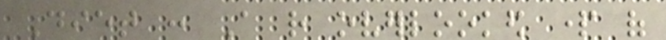Diet : A rather overlooked part of
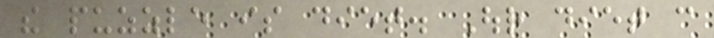the puzzle is diet. Our diet can
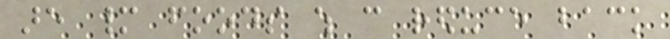are many foods which can reduce back
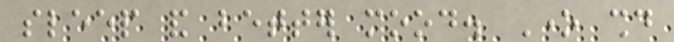sleep and better mood. One should
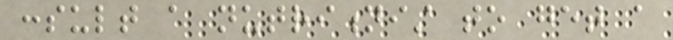consult a nutritionist to get a
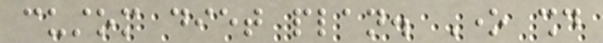custom diet plan. One should
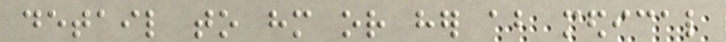detail to him or her about medical
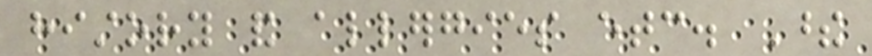history and allergies etc. These
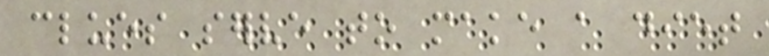clues serve to make a diet
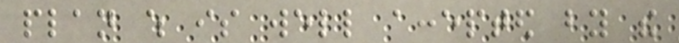plan which is well accepted by the
